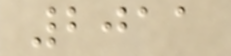2011
